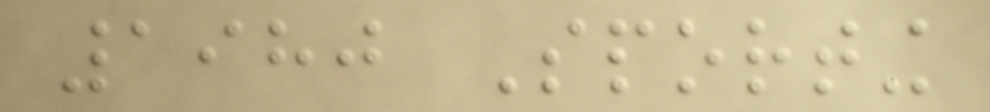1980 Sporting
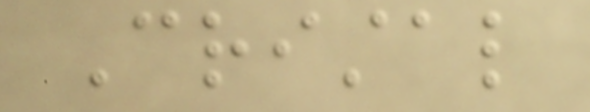Cristal
